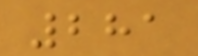281
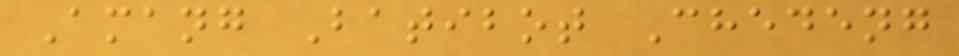Amang Batibot Chedeng
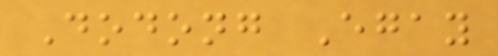Dodong Egay
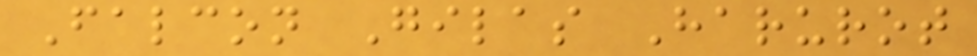Falcon Gilas Harurot
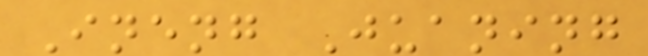Ineng Juaning
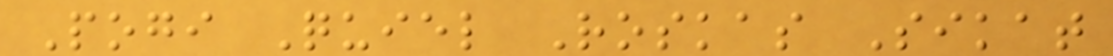Pogi Quiel Roskas Sikat
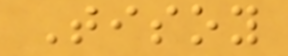Tisoy
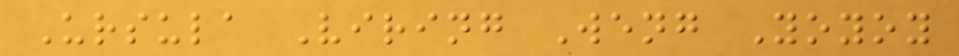Ursula Viring Weng Yoyoy
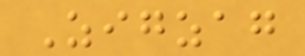Zigzag
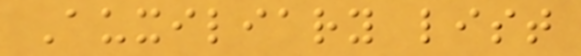Auxiliary list
